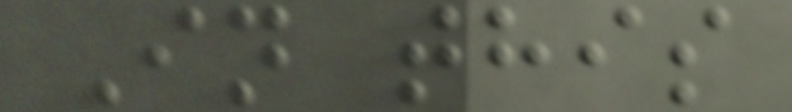In this
